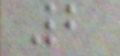2
